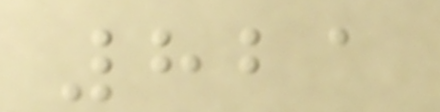821
